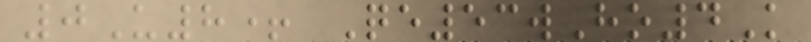0U8+ Qe53wHo4K
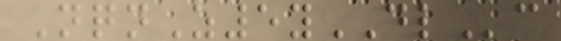NqnZ5yDLc
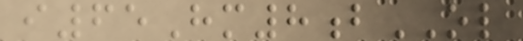i65Hm8bOL
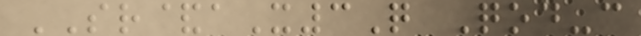SR&aX3Q Qod-c
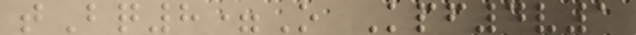tBq8=O Kpf4v1
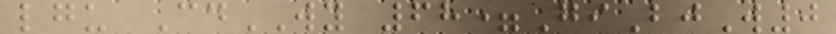lgu CdWY 68=GiBjW0
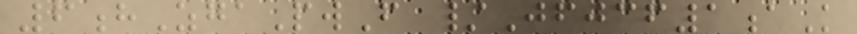6hZgaPwF /Jfjcf1aK
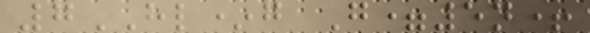7HL*g G=5n+
